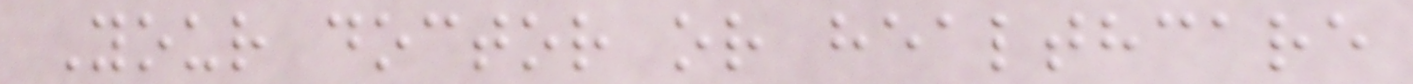Your doctor or healthcare
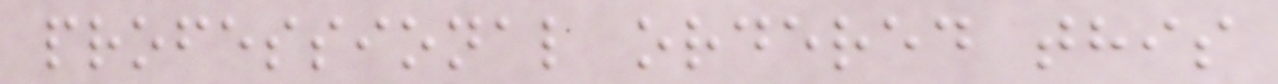professional ordered this
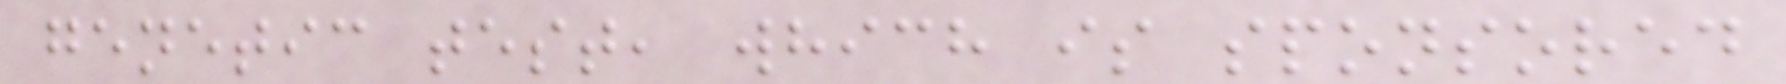genetic test, which is sponsored
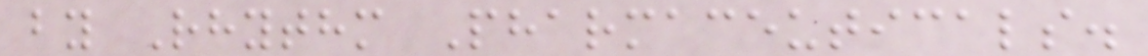by Rhythm Pharmaceuticals.
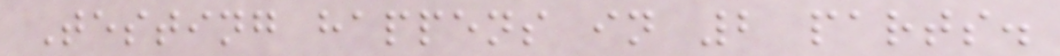Testing happens in 2 parts.
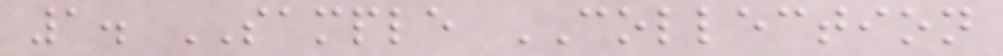1. SAMPLE COLLECTION
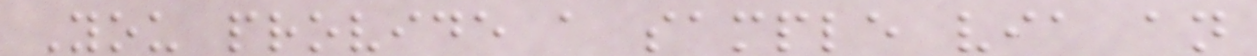You provide a sample via an
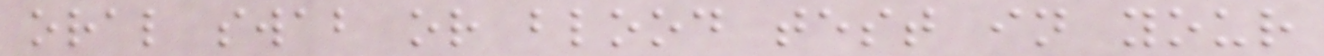oral swab or blood test in your
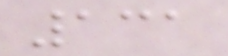131
